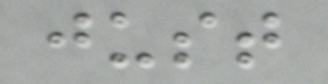just
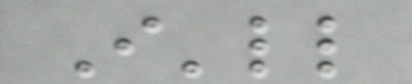I'll
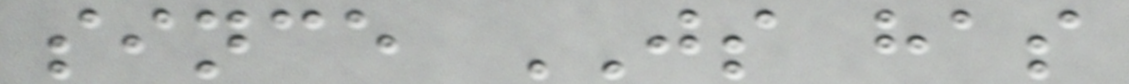since JS has
